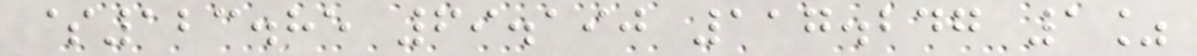$123.85 69.190 117.247 1%
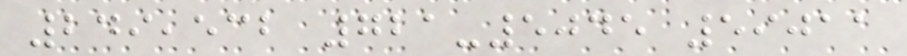249,532 721-5045 59011
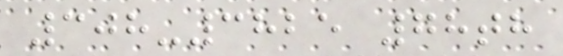308-3825 78th
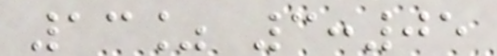13% 3:05
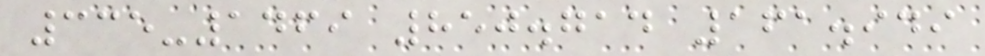335-1469 850.714 161.949
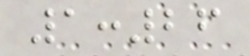1:26
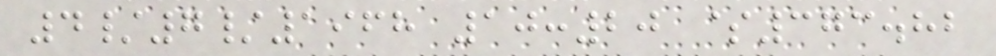4/7/1968 10:20 $373.82
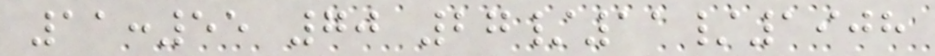11:55 70 27/11/1908
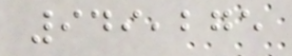949,275
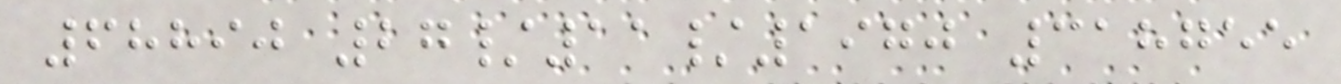68890 27/11/1970 318755
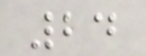24
